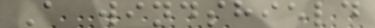A windshield
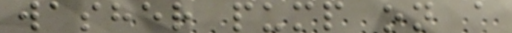washer pump on a
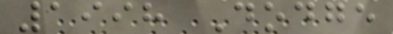1998 Dodge
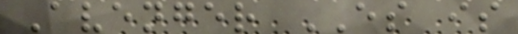Avenger ES is
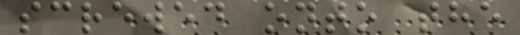screwed onto the
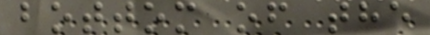bottom of the
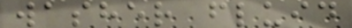washer fluid
